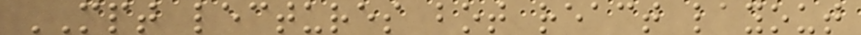MPT lectures bot react layout
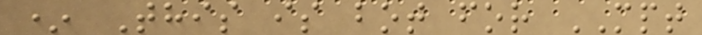* This is bot for MPT
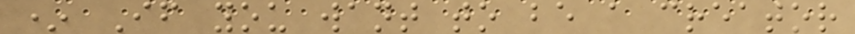* If you want to be a creator
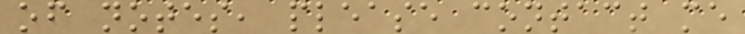of notes, please contact me
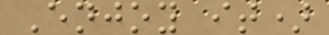Enjoy it)
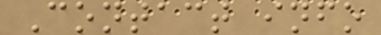Contact info
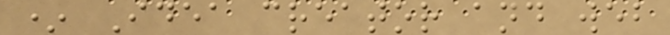* Idea creator and web
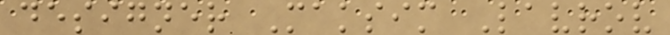designer Maksim Lavrov
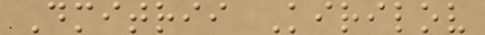Dmitrii Kirilov
